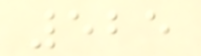525
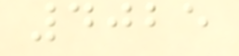4025
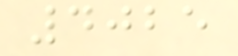4025
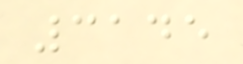3145
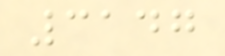3147
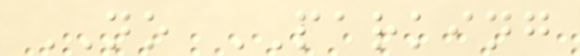NO PARKING
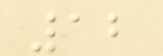12
